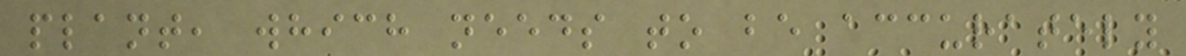plant, which needs to be accurately
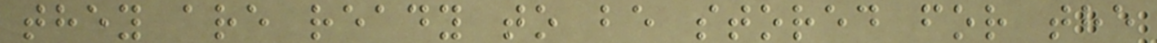they are ready to be stored for the
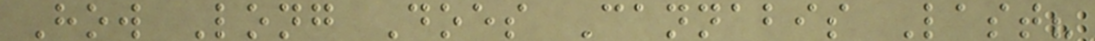How Long Does Cannabis Last?
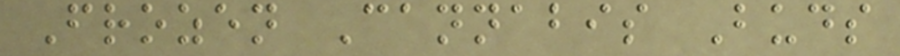Frozen Cannabis Buds
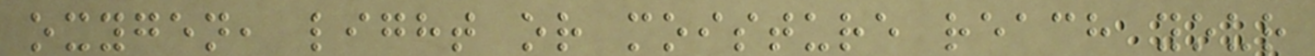oxygen, light or moisture reach your
